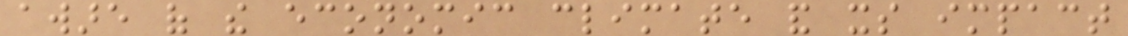aware of the economic climate and its impact
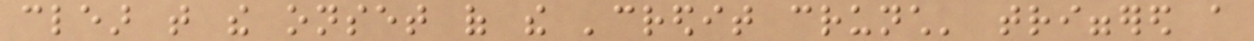clear that the onset of the 'credit crunch' triggered a
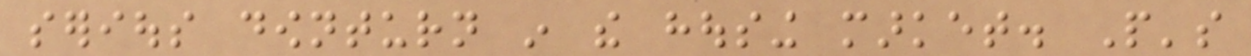serious downturn in the housing market. People's
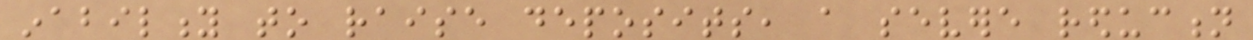inability to raise deposits, a severe reduction
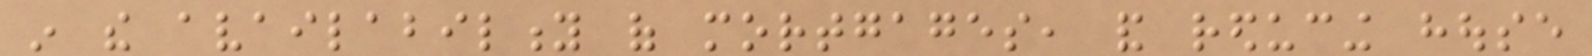in the availability of mortgages, and reducing house
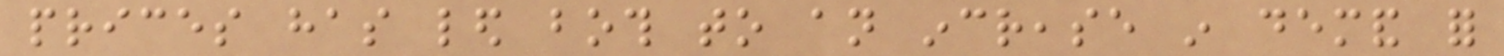prices has led both to an increase in demand for
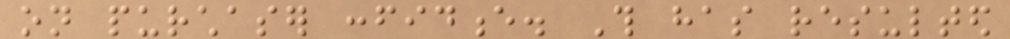on purchaser confidence. This has resulted
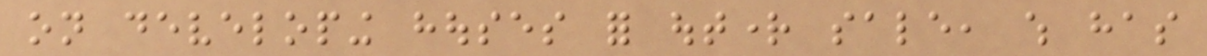on developing houses for outright sale, which has
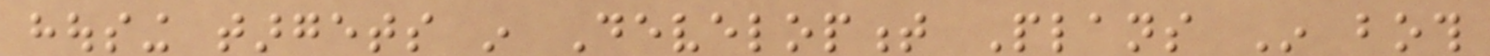housing targets in Development Plans In both
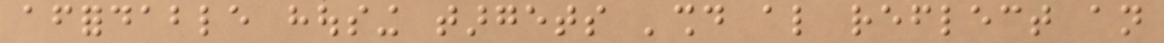affordable housing targets 'should also reflect an
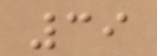39
